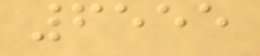6555
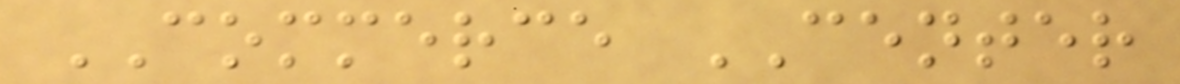COMMERCE CENTER
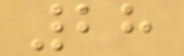28
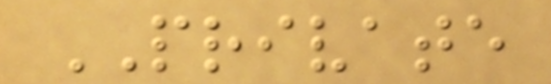PRIVATE
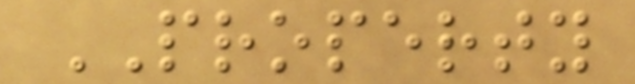PROPERTY
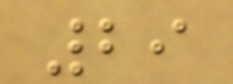29
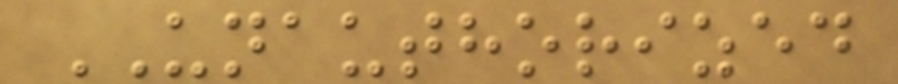UNAUTHORIZED
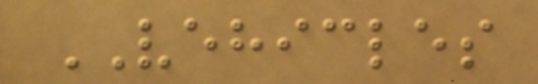VEHICLES
